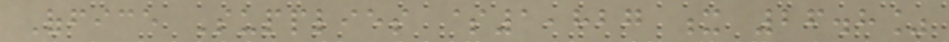Office Supplies $1,827 x 26.8%
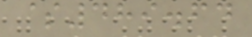$489.64
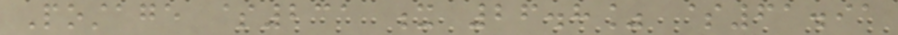Postage $231 x 26.8% $61.91
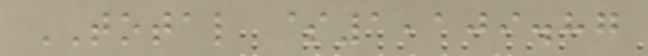TOTAL $1,109.87
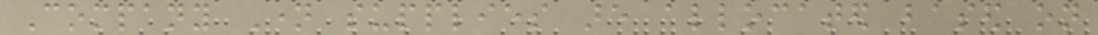Company Name supplies are allocated based on
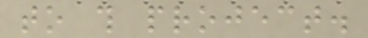to this project.
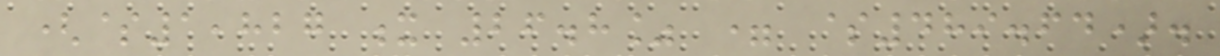($1,827 x 26.8% = $489.64).
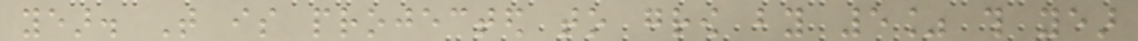year. That is projected to grow by 5% this year
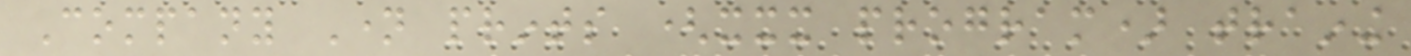Company Name prints (xxx program) training
